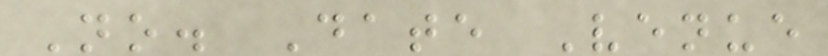No. Date Venue
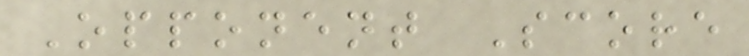Opponent Score
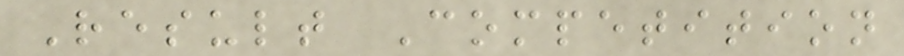Result Competition
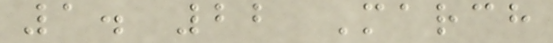1. 22 March
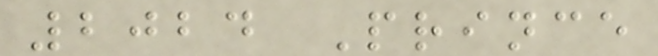2024 Prince
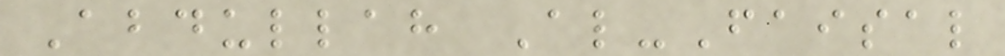Abdullah Al-Faisal
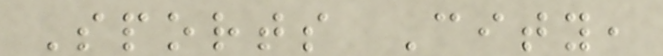Sports City,
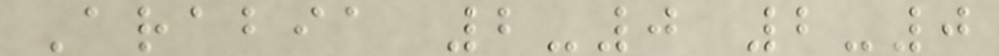Arabia 2-0 2-0
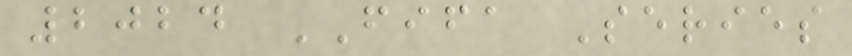2024 FIFA Series
